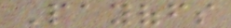Payoffs
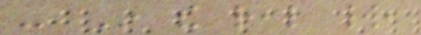- In the real world,
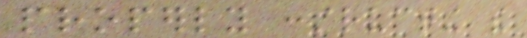properly constructing the
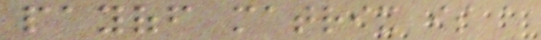payoff matrix is a
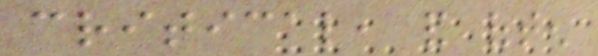critical, and often
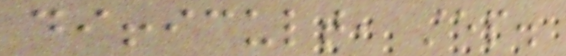difficult, step.
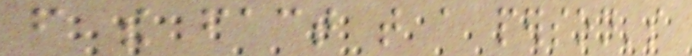from the fact that a person's
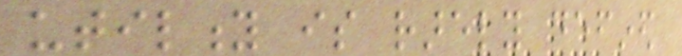utility is rarely defined
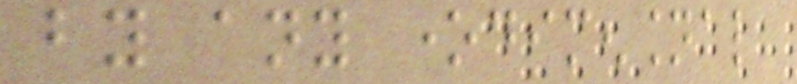by any onedimensional
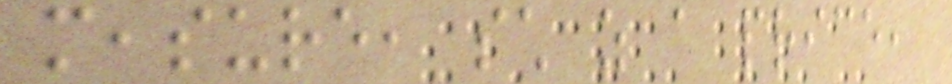measure, such as a price,
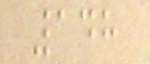148
